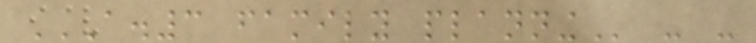A.3 FAMILY PLANNING - -
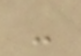-
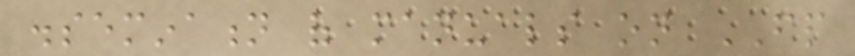dissemination of manuals on FP
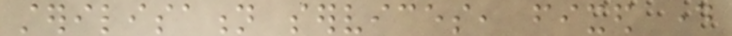sterilisation services, fixed day
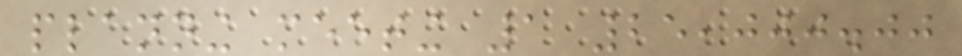planning meeting 1 25,000.00
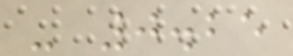- 0.25
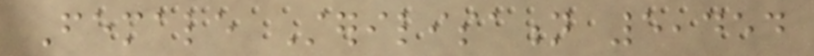Female Sterilisation 5,454
